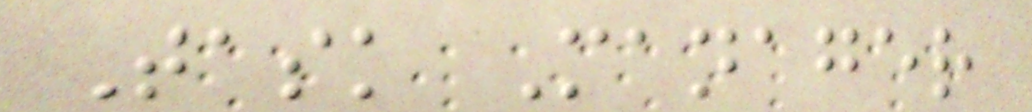Task Manager
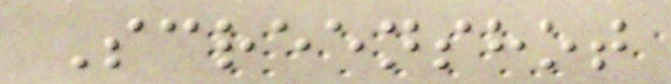Screenshot
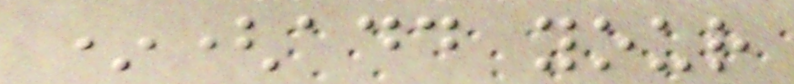*(add your
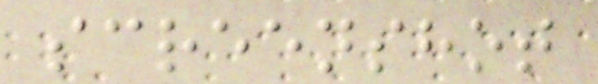screenshot
